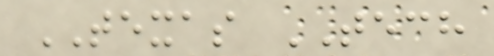TEXAS TECH
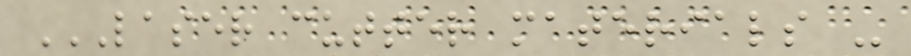LASER CUTTER MATERIALS -
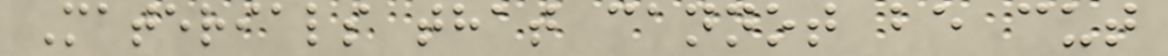Materials that cannot be cut
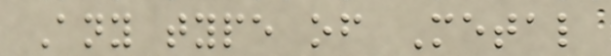Any type of Metal
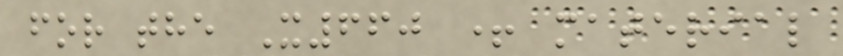for the X660 + material
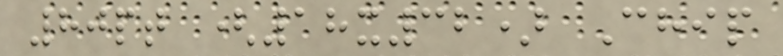80pt (18x32) Chip
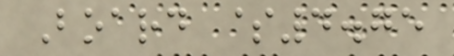Board $4.75
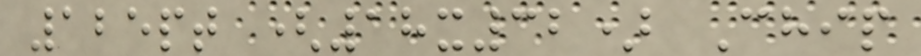125pt (18x32) Chip
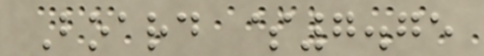Board $7.75
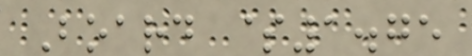Board $1.75
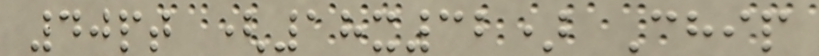40pt (18x32) Chip
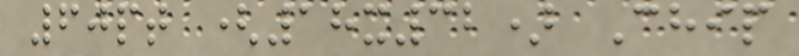60pt (18x32) Chip
